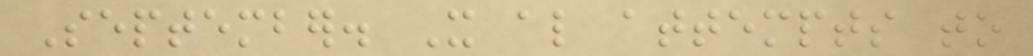September. It also attempts to
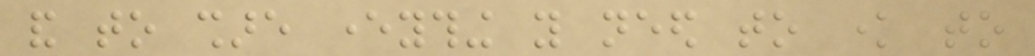and to share everything you need to know to
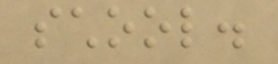school.
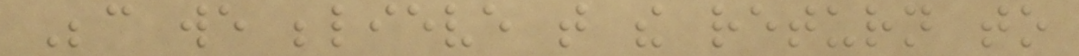Because we believe that the return to
